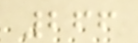266
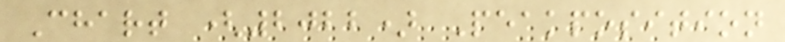Chart (2022) Peakposition
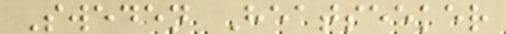Sweden Heatseeker
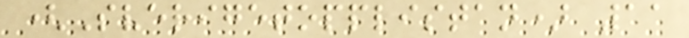(Sverigetopplistan) 11
